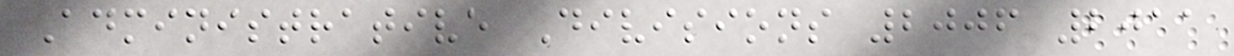Administrative Divisions 2006 2011
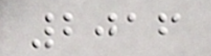2016
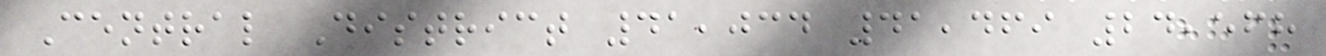Central District 41,034 41,469 24,568
